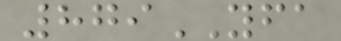879YFA
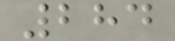284
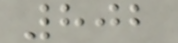802
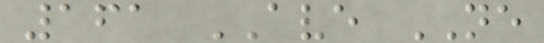161 AVE NE
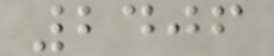2406
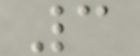3
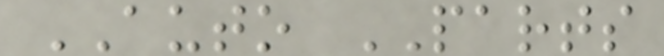AUTO PARTS
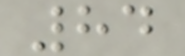84
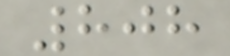808
